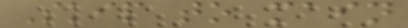Skip to main
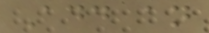Add an
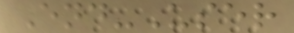End-User
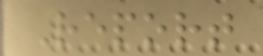Report
